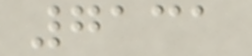7131
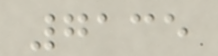7135
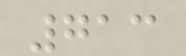713
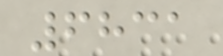6831
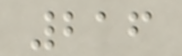216
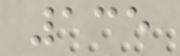135
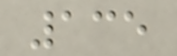135
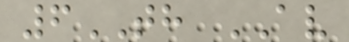6TH AV
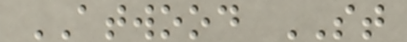ATWOOD ST
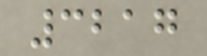3217
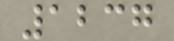1237
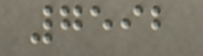7592
